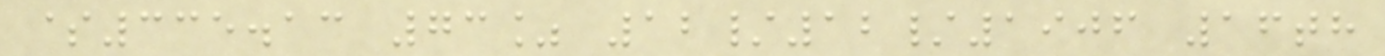$335.13 73% 12/12/1906 16th
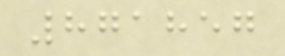871857
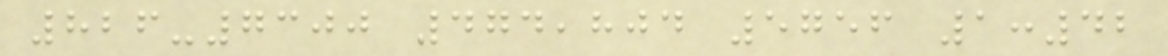826-7300 474,804 5756 1:42
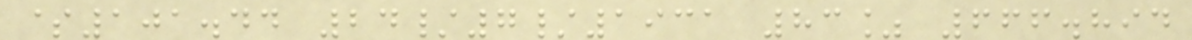$101.44 24/7/1931 83% 666.894
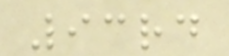93rd
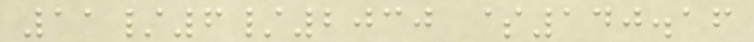11/6/2030 $140.16
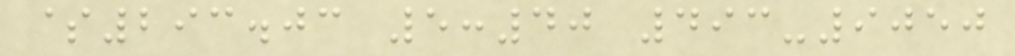$293.03 5:40 493-9050
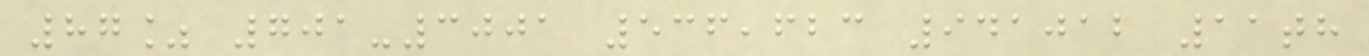87% 701-3001 536,623 941012 11th
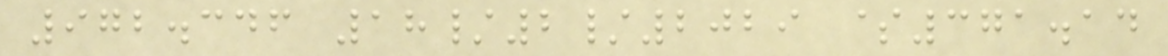972.346 18/2/2029 $371.14
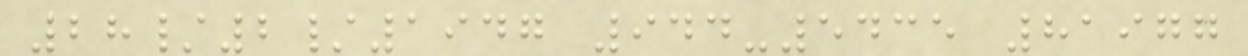28/2/1947 944-5435 81977
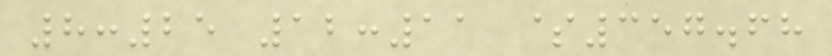8:25 12:11 $357.68
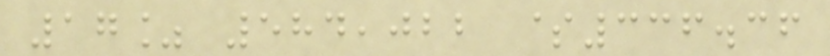17% 584,022 $336.36
